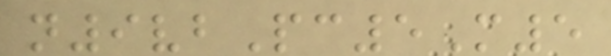n9vbPc5M5
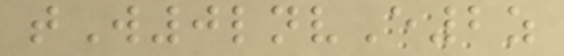tW0lnvE2z
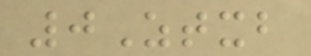0Ztxb
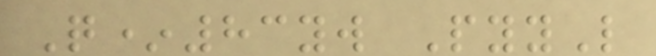Q*83yw PyyL
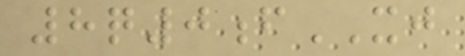8q0fXJ
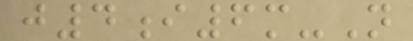j4i6m-N
